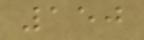150
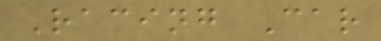Racing Car
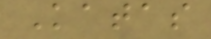Katas
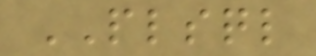PLSQL
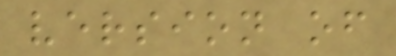version of
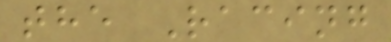the Racing
